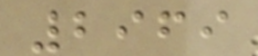2969
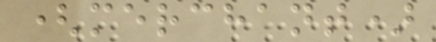(merchant)
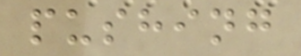pushing
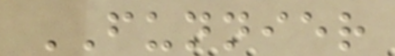FUNNIER
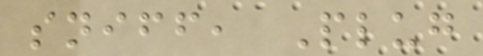sniff, Plug
